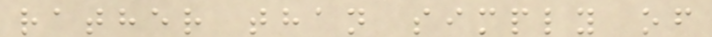rather than simply of
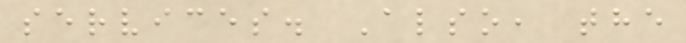services. Also, the
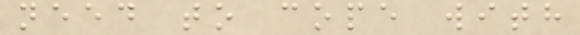need to cope with
